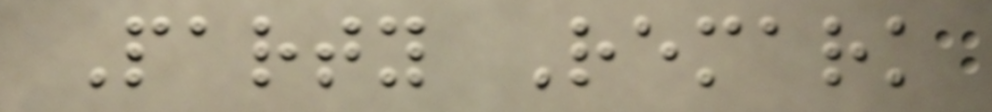Party Remark
